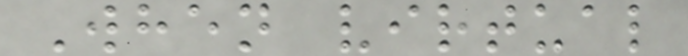When virtual
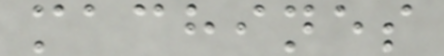machines
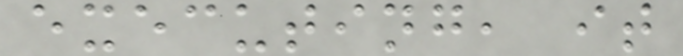executing, it
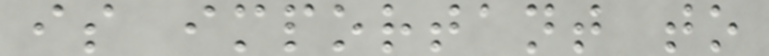is important to
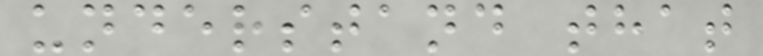understand that
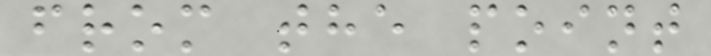from the point
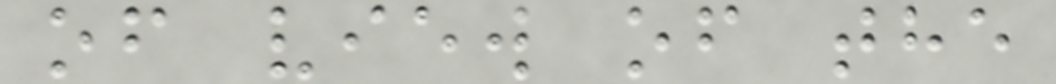of view of the
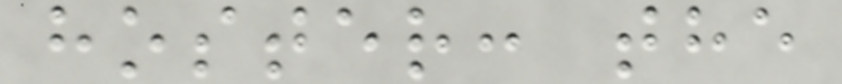hoster: the
